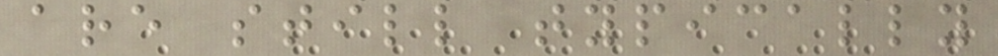are still typically
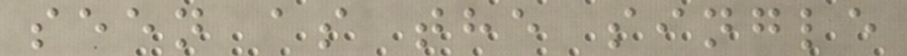seen as the single
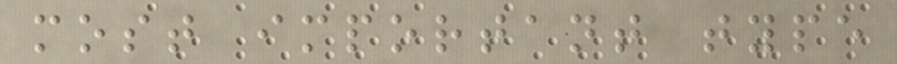most important type
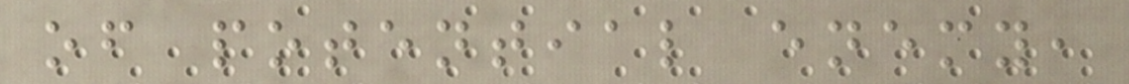of potential enemy,
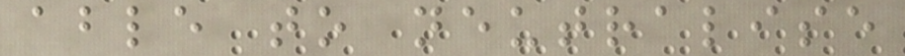able to neutralise
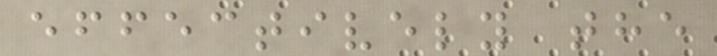effectively the
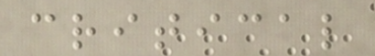critical
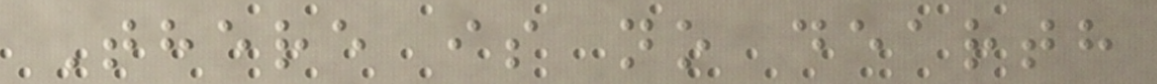There is no dearth
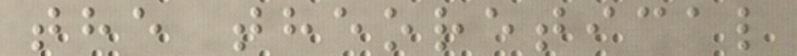the theoretical
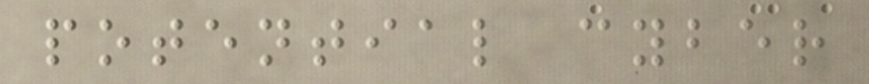potential cyber
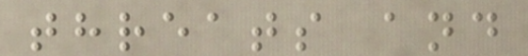threats and
